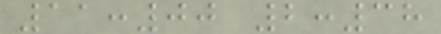11:00 2:38
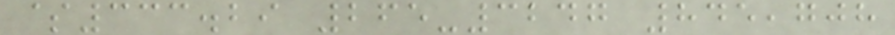$333.29 265-3247 845,708
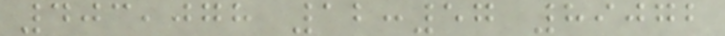403,078 12:57 89072
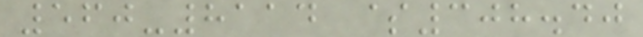560-8114 $308.40
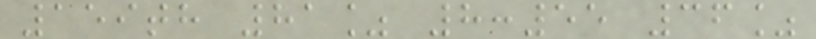159th 81% 8:55 36%
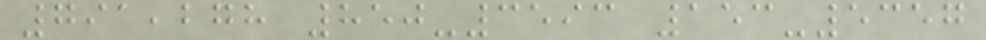791,278 850-3593 153-5357
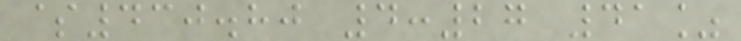$430.80 4:27 41%
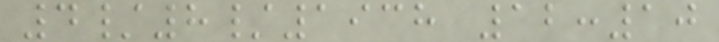4/8/1938 12:10
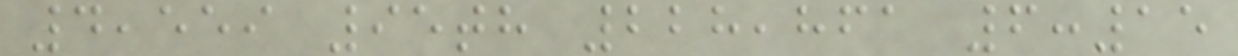4,559 95th 228,861 6:15
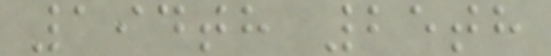194th 25th
